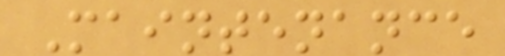Maintenance
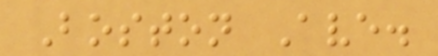Boston Ave.
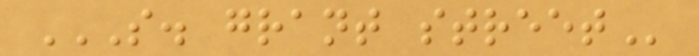S. GRANT STREET
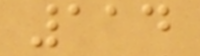114
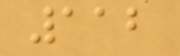112
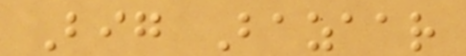Big Bazaar
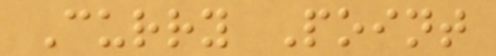Curry Point
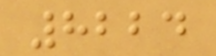8224
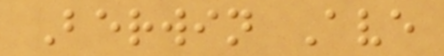Berwin Ave
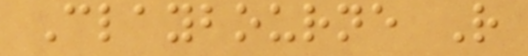Claybourne R
